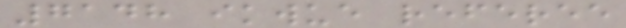7148 ikwue referee
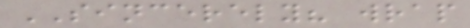SINCERELY? wrap
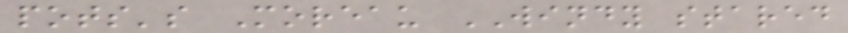pots's Moreau WINDY stared
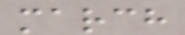march
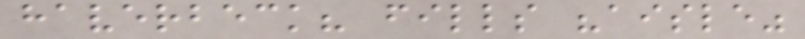haverbeck? fills "aisle"
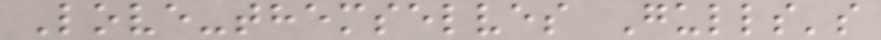Love-themselves Gulls's
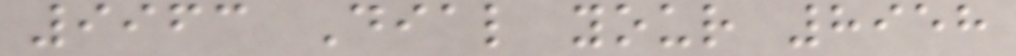9963 Dial your 8958
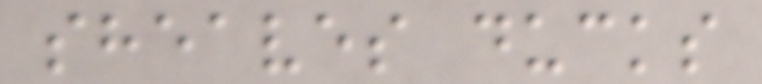sheaves ducks
